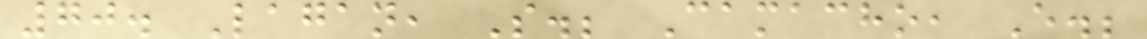70. Lagan, S.; Camacho, E.;
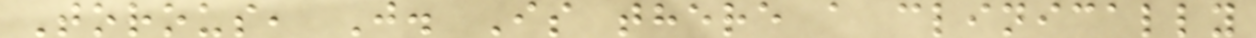Torous, J. Is there a clinically
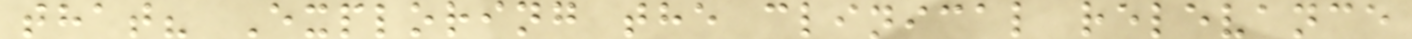that? Exploring the clinical relevance
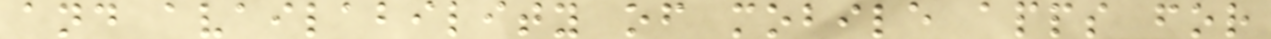and availability of mobile apps for
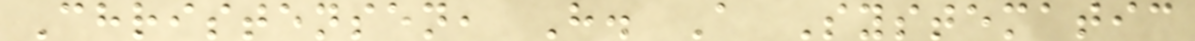Christensen, H. A Systematic
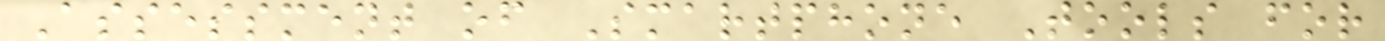Assessment of Smartphone Tools for
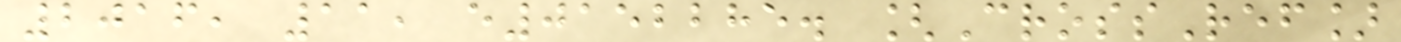2016, 11, e0152285. [CrossRef]
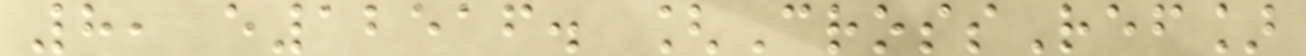8, e12516. [CrossRef]
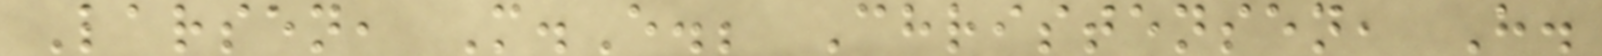Larsen, M.E.; Christensen, H.
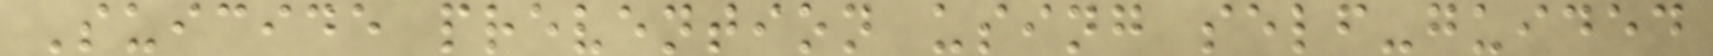Suicide prevention using self-guided
